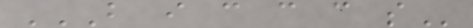B I C C C S
